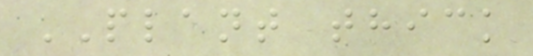PLANT thick
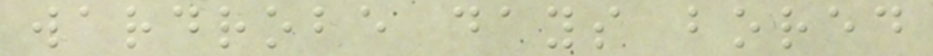wardrobe days bored
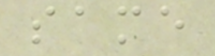same
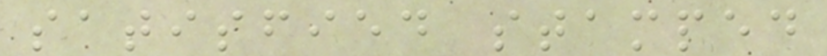satisfied stamped
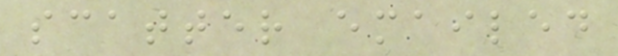scatter emailed
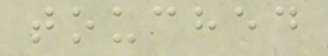touched
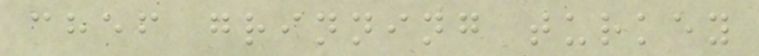chef grinning turkey
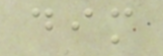dim
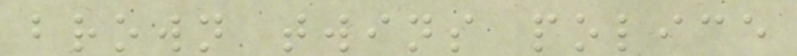brown twins police
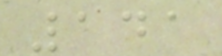141
